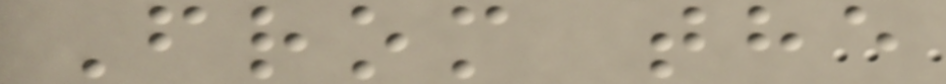From the
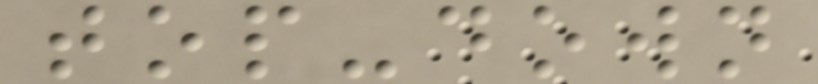top-down
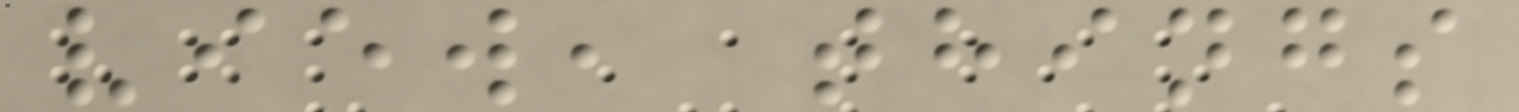view, things
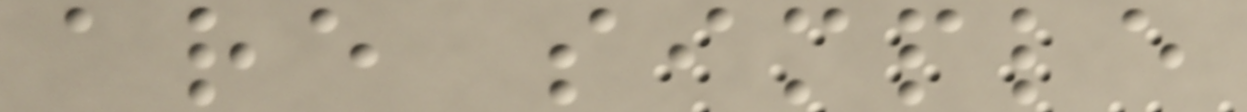are simple
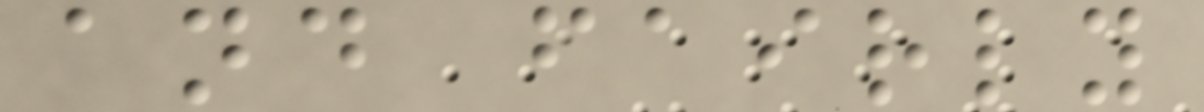and fairly
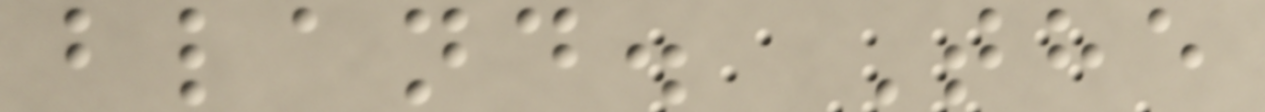bland. The
